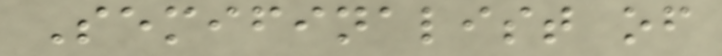Semifinalist of
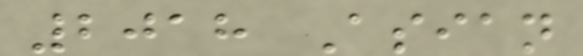2018 Asian
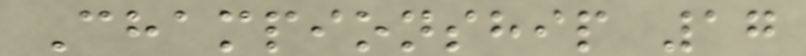Championship 17
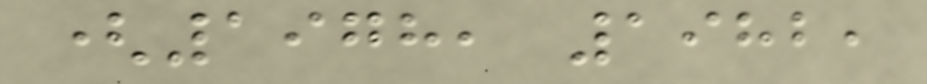(1978, 1982,
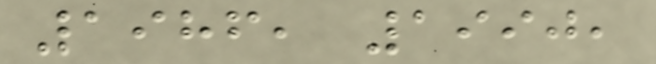1986, 1990,
